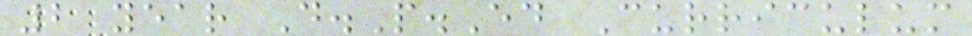2 year D.P.Ed Curriculum
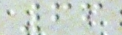66
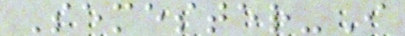Semester-I
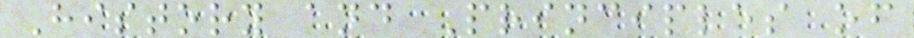History and Principles of
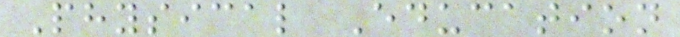Physical Education
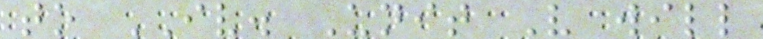to IV. Unit V will
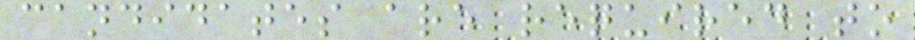candidates are required to
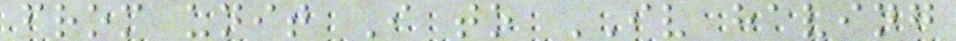from unit I to IV having
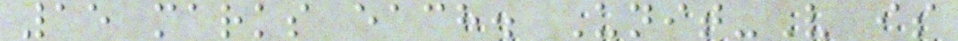15 marks each. Unit-V is
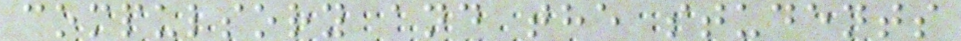compulsory and the students
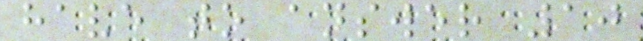have to answer 10
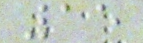15
